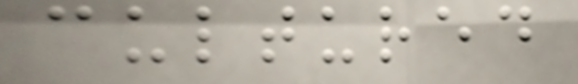cultured
